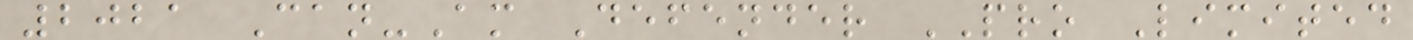2021 Can-Am Defender PRO Limited
